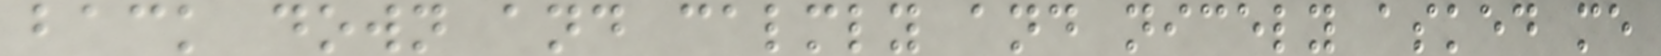back down and calmly and nicely asked me
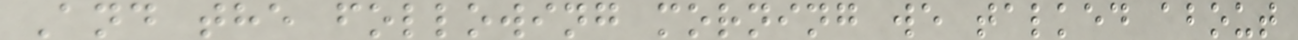And the following morning we talked about
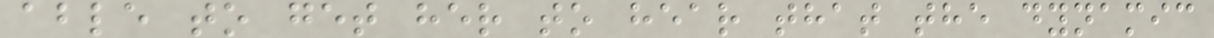able to get her to hear that the dynamic
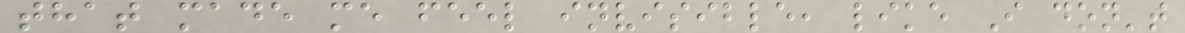that made me feel invisible, like I don't
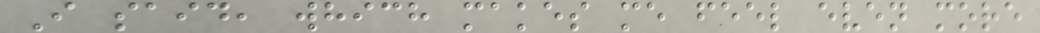I said, which makes me feel even more
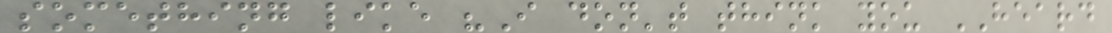something like "I don't think you HEARD
